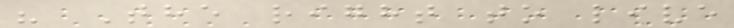" The right to live
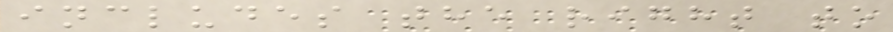includes the right to
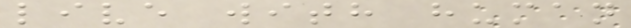live with human
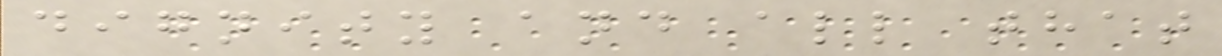dignity and all that
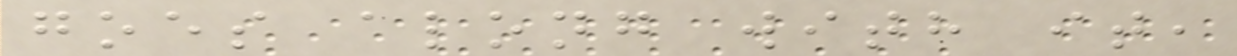goes along with it,
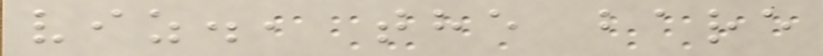viz., the bare
